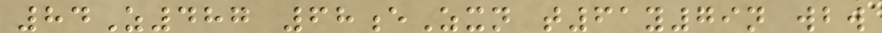84Z487 68eZxn t61y79n wbw
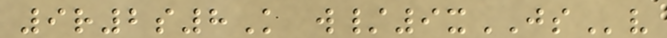9r2s8K w/9xJSv
